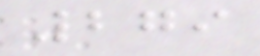279
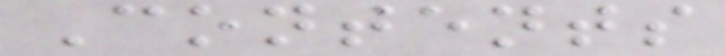Contents
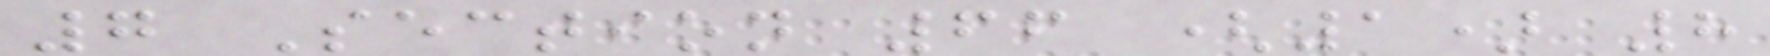7 Section 66 (1) 8
